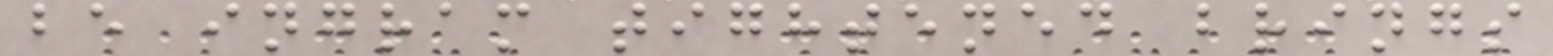be ingram tightened brings
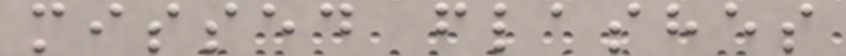missed flashes
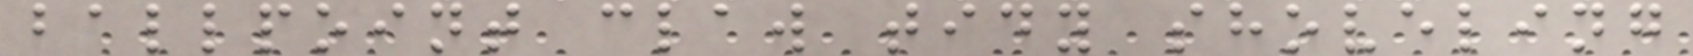ballpoint claw tidy shoveling
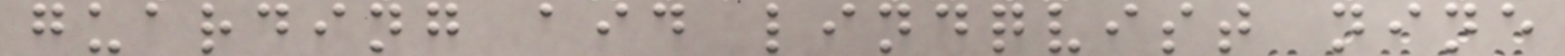guarding aid lindqvist nine
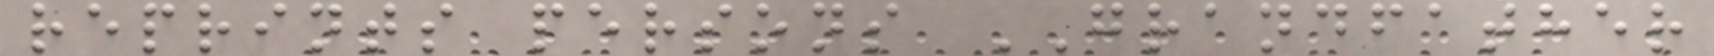reprints persons GRANDFATHER
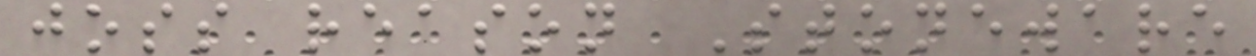joss reason Stoneware
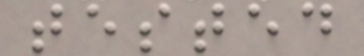tested
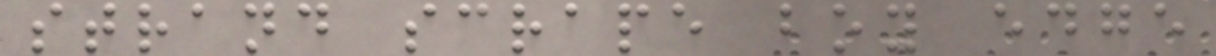strand scrape boy edge
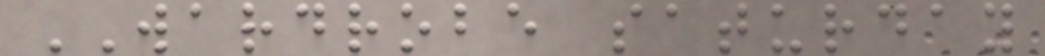WARDROBE saturday
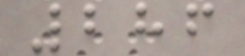286
